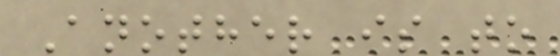Another is to
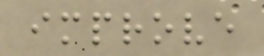improve
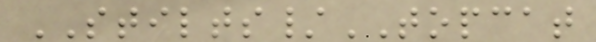STILTS/TOPCAT
